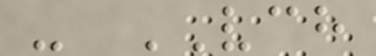- VCH
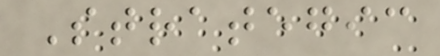Strategic
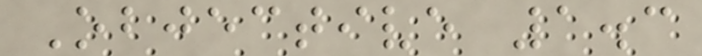Objective 1.3
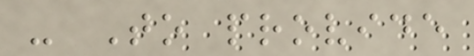- To provide
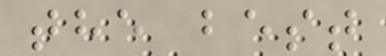the best
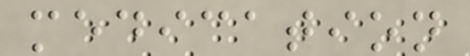medication
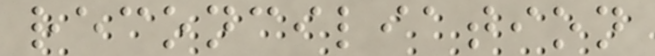reconciliation
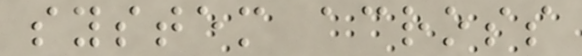system across
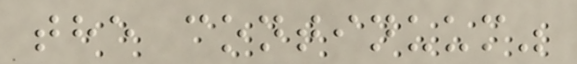the continuum"
